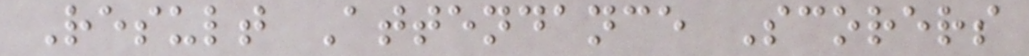Result Attendance Scorers
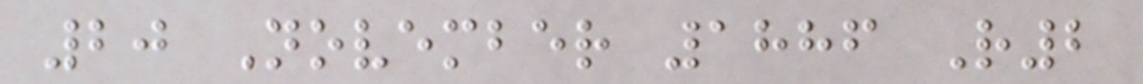20 November 1886 R2
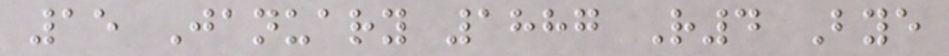15 January 1887 R4 Bye
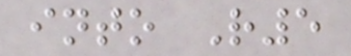into R5
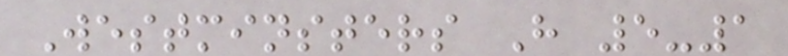Westminsters H 5-1
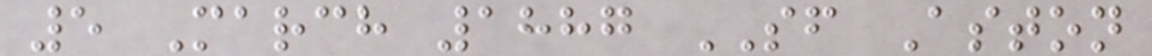5 March 1887 SF Aston
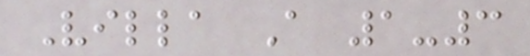Villa A 1-3
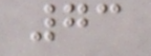73
